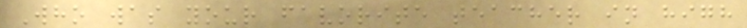Who was your favorite teacher in high
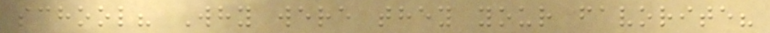school? Why were they your favorite?
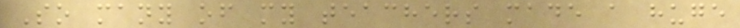So many of my teachers made a huge
